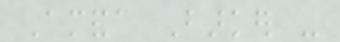Amanda Barker -
